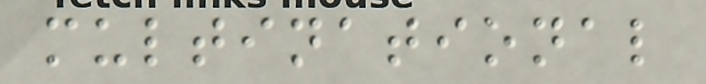multinational
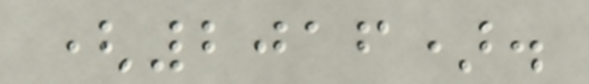(2016).
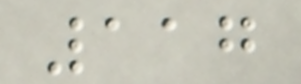117
